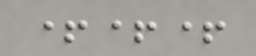+++
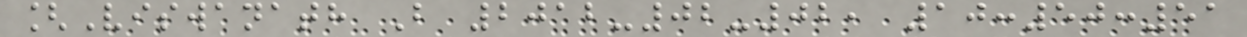[Viswanath B 2012-02-02, 10:50:51
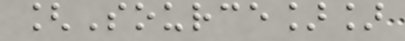[Source]]
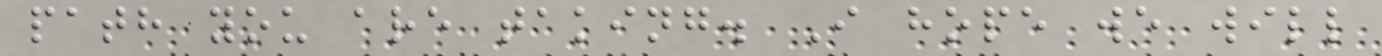path you are taking. I hope we will
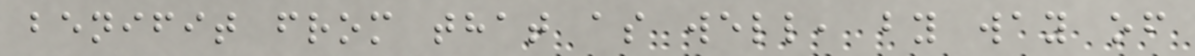benifit from that as well, by way of
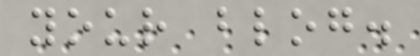your blog.
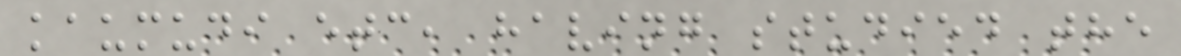kaumudi etc, having studied the
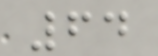64
